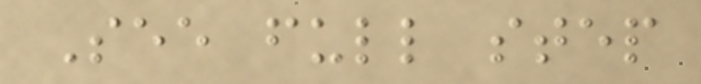See full step
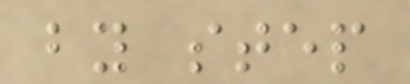by step
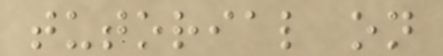tutorial on
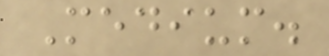Medium.
